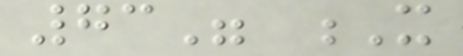73" X
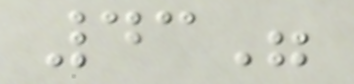43"
